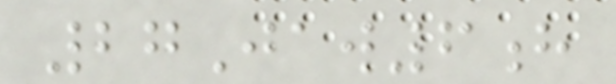27Jaw6h
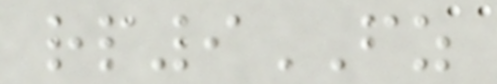rp9FZ
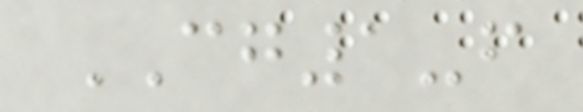CG1-f
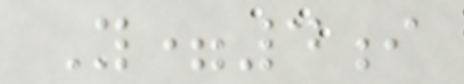Y=4i
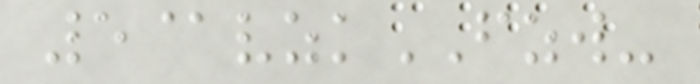5@vzkFZW-
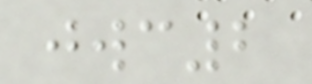jwc2
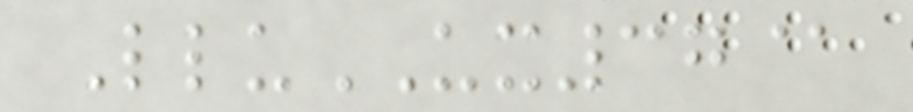LluUX37@
